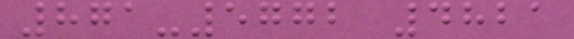871-5772 4821
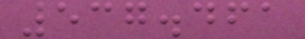537.461
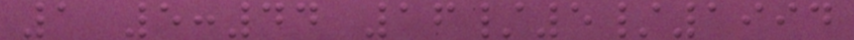1 5:44 16/5/1994
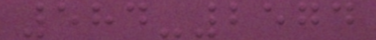584-2574
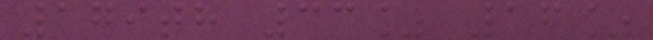179th 33% 16%
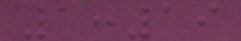1:19
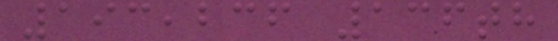193,236 136th
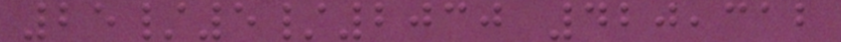25/5/2030 420,312
